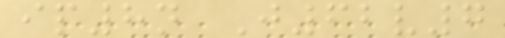ip8n J62v7
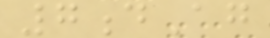7dAg
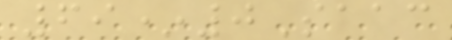69*0Saac
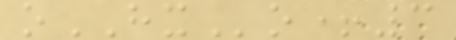oHXo+3
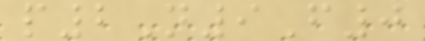p2N9F0
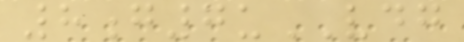8g7uVDG
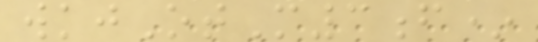wkjOtM3f*
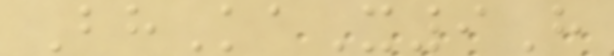BhKaX9H
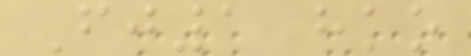Fj1 hko
